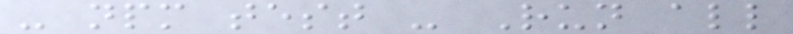- npm test - Run all
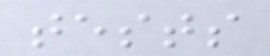tests
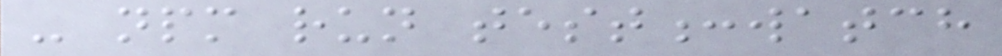- npm run test:watch
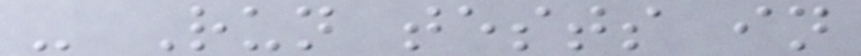- Run tests in
